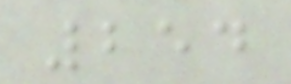254
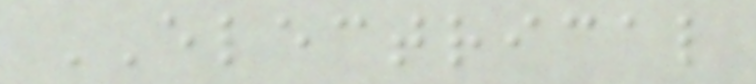ELECTRICAL
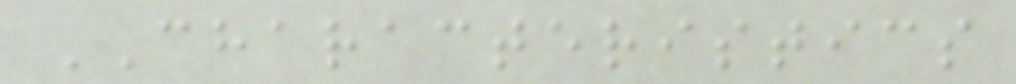CHARACTERISTICS
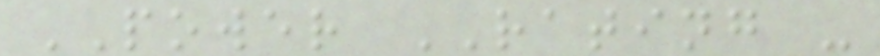POWER RATING -
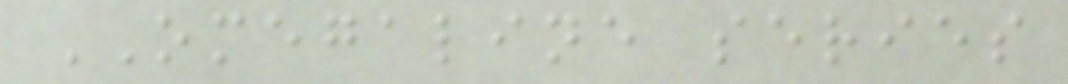OMEGALINE series
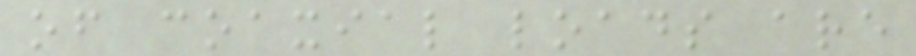of coaxial loads are
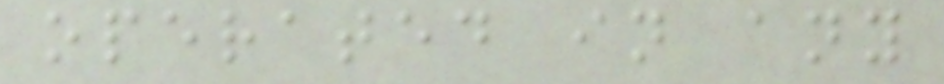operated in any
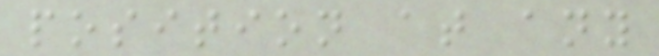position at any
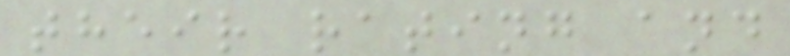their rating and
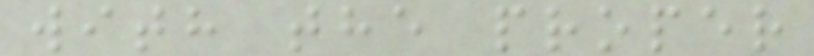with the proper
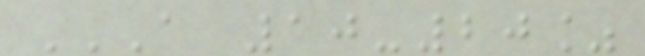A 10-20%
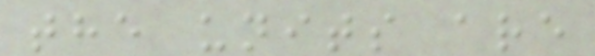the units are
